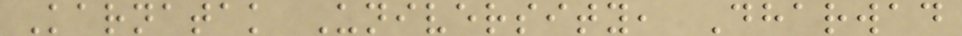Karnatak University, Dharwad
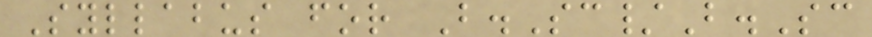Syllabus for B.Sc/B.Sc
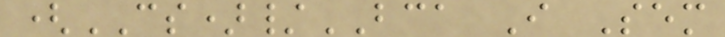(CS)/BCA I Sem
